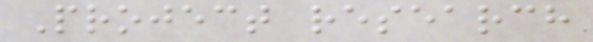Project research
